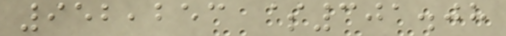952,253 $301.08
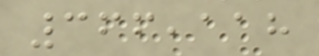366,118
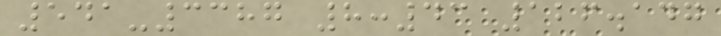541-3387 8:43 126.147
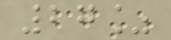27%
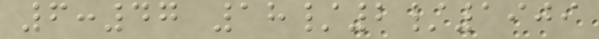6:47 18/2/1909
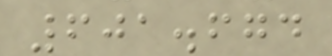601.674
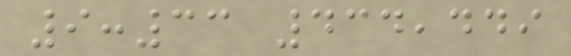9:33 434,449
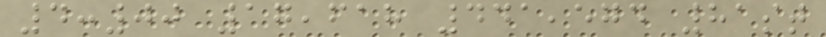4:00 17,618 441,574 81st
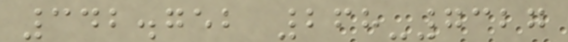342.752 268-7327
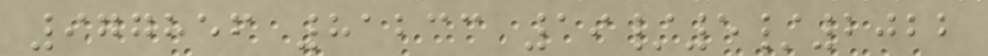977856 81233 19/5/2022
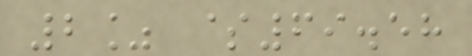2% $69.58
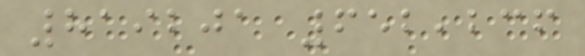819201 652,236
